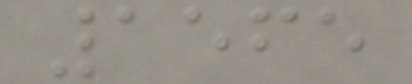1565
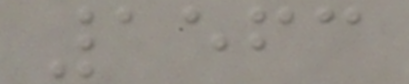1563
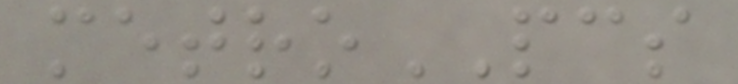metroPCS
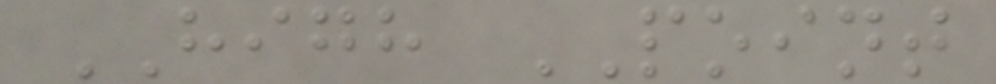HIGH POINT
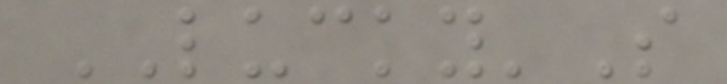LUCKY'S
